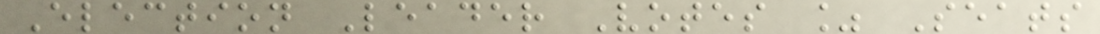Election Leader Votes % Seats
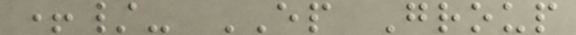+/- EP Group
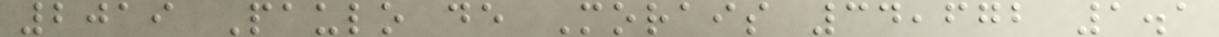2019 Paulo de Morais 34,672 1.1
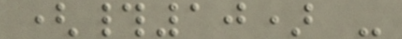(#10) -
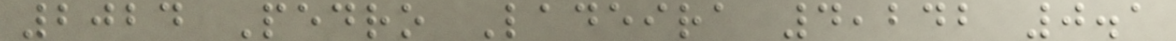2024 Pedro Ladeira 4,242 0.1
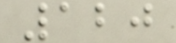120
